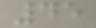45
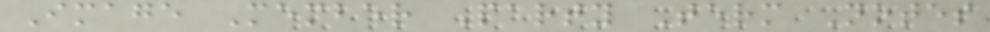Image Member Party Term Notes
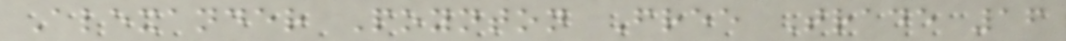Alexander Poynton Free Trade 16
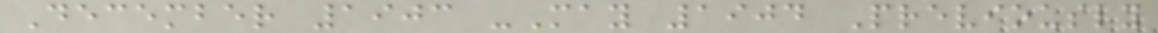December 1903 -May 1904 Previously
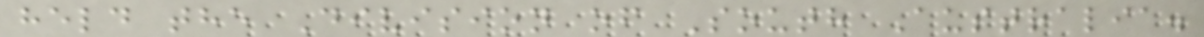held the Division of South Australia.
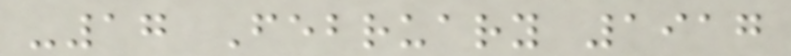-17 February 1917
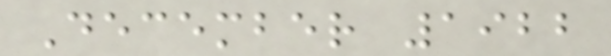December 1922
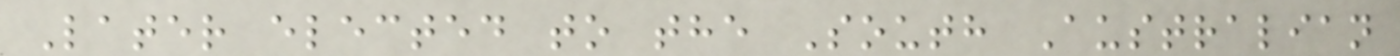Later elected to the South Australian
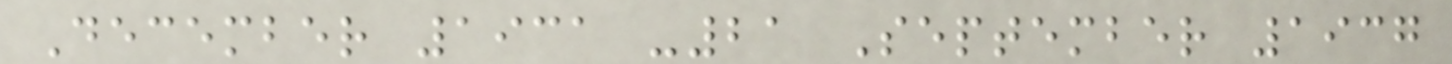December 1931 -21 September 1937
